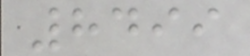8499
